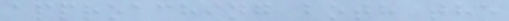approaching both the
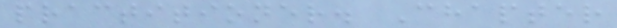practitioner. Chapter
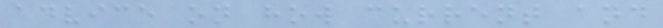advice on how current and
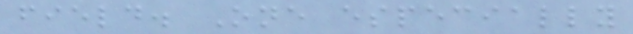field. One especially
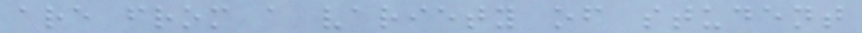are from a variety of student
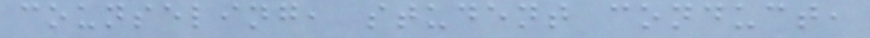counseling, student conduct,
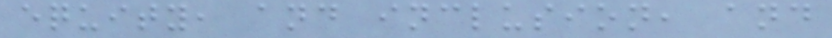equity, and inclusion, and
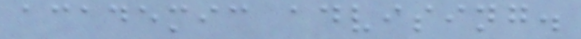academic advising.
